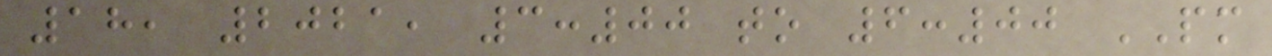18, 2021, 3:00 to 6:00 PM
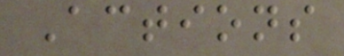Actions
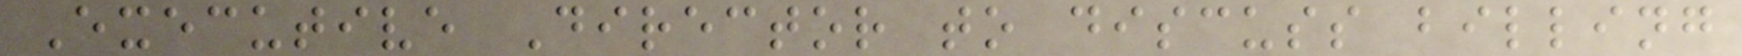Executive Director to discuss billing
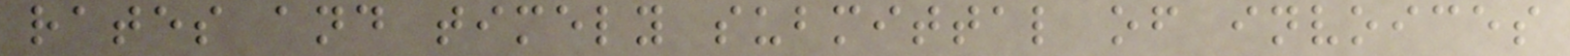rates and timely submittal of invoices
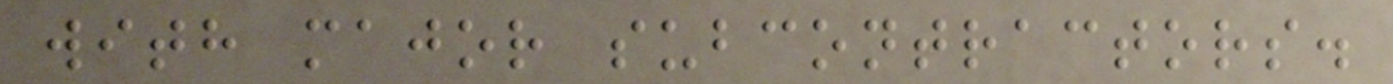with major subcontractors.
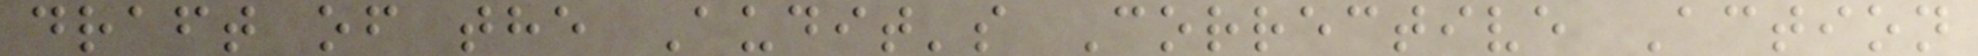draft of the Audit's Corrective Action
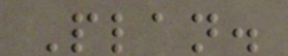Plan.
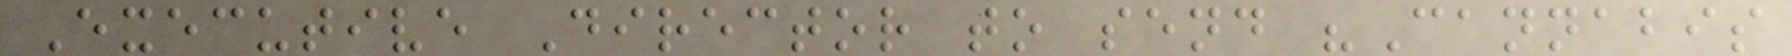Executive Director to send "Cannabis
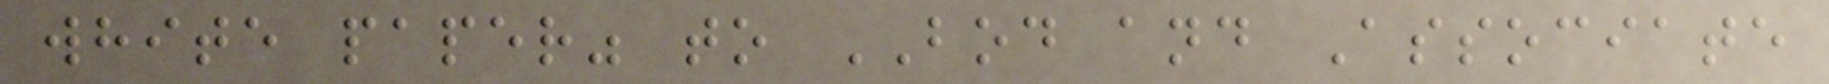white paper" to BOD and Associate
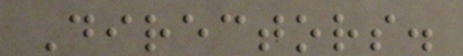Directors.
